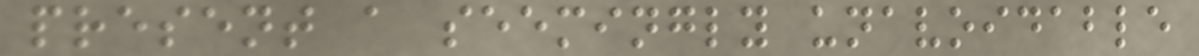present a seemingly unavoidable
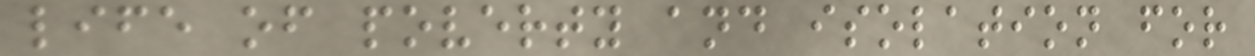life of poverty and isolation for
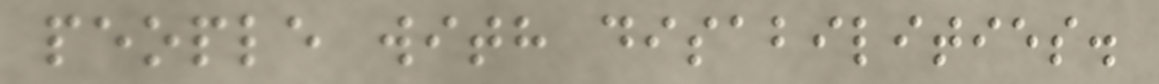people with disabilities.
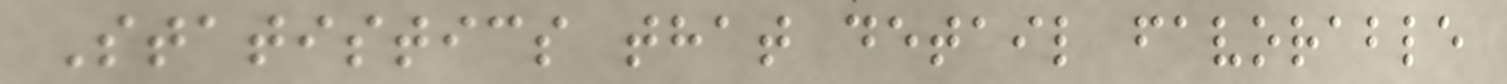Statistics that detail favorable
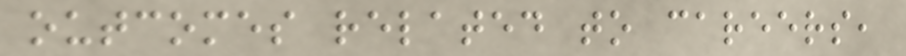outcomes related to careers,
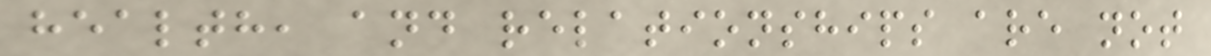health, and relationships are not
